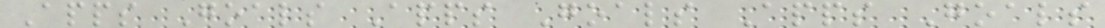Apps Goals Apps Goals Apps Goals
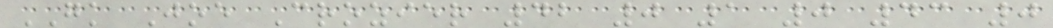GK Joe Crozier 42 0 1 0 43 0
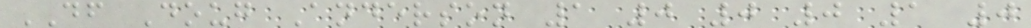DF Doug Anderson 1 0 0 0 1 0
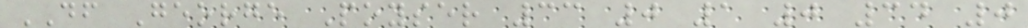DF George Poyser 33 0 1 0 34 0
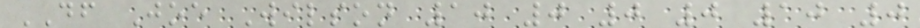DF Joe Wilson 10 0 0 0 10 0
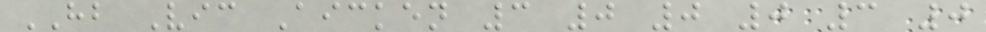HB Vic Aicken 3 0 0 0 3 0
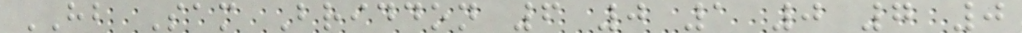HB Sam Briddon 6 0 1 0 7 0
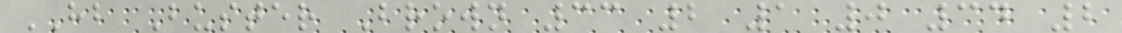HB Buster Brown 33 2 1 0 34 2
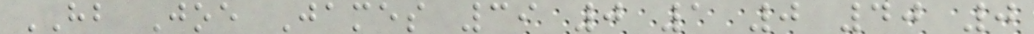HB Joe James 39 0 1 0 40 0
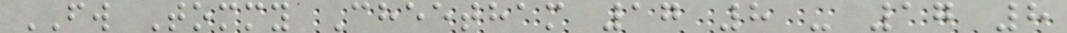FW Tommy Cheetham 17 8 - 17 8
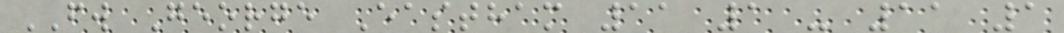FW George Eastham 11 1 - 11 1
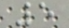5
